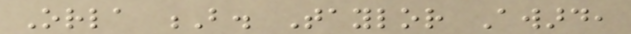Orla B. Taylor Award,
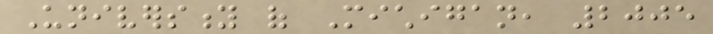University of Michigan, 2005
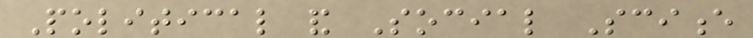Political and Social Science
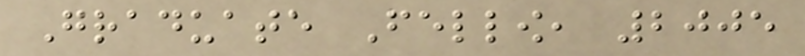Graduate Fellow, 2005
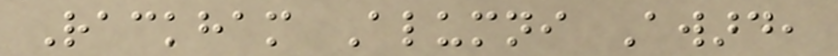Rackham Alumni Award,
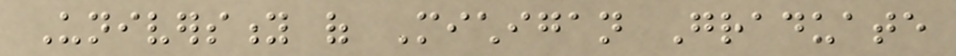University of Michigan Graduate
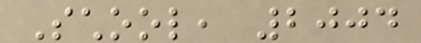School, 2004
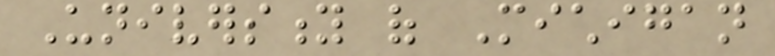University of Michigan
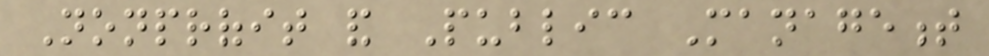Nonprofit and Public Management
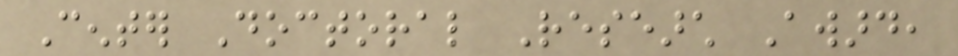Center Doctoral Research Award,
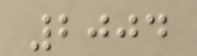2004
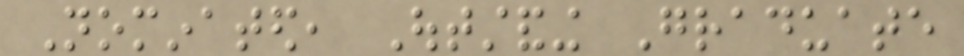Nominated, Outstanding Graduate
